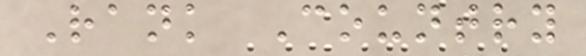Rank Country
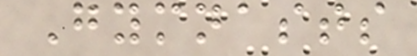Gymnasts
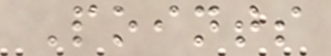Points
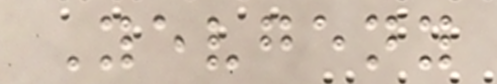Yevgeny
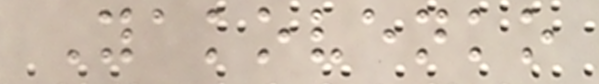Yakovenko
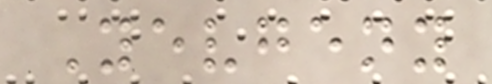Yevgeny
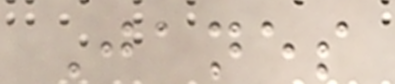Janes
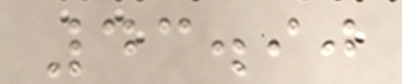43.90
